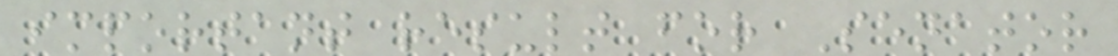important result for Senator
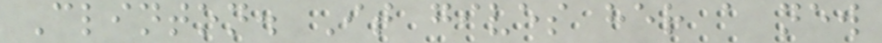Clinton. It gives her a new
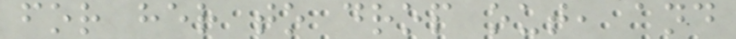for her to drop out, and
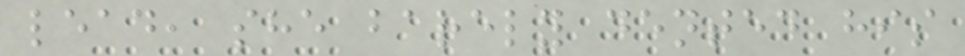lead, she barely dented his
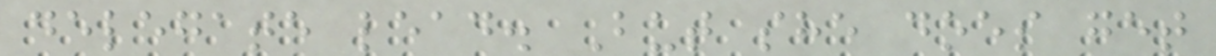delegate lead. But she does get
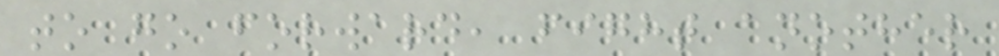to go forward, fight another
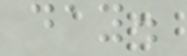day.
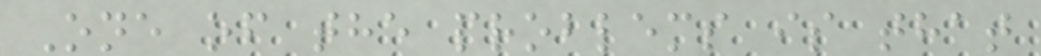One of the problems is that
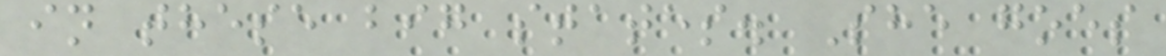in these big states. She goes
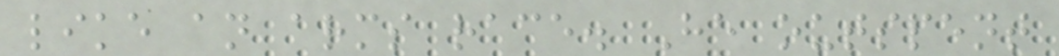like an arms race. He outspent
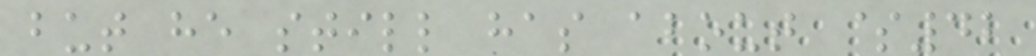but he still has about $42
